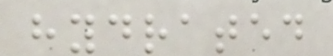hydrated
